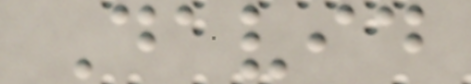David
